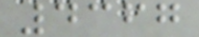4367
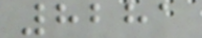8281
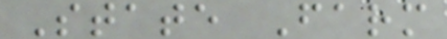State Farm
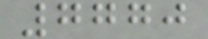7770
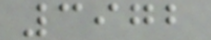3972
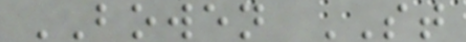BOWEN ST
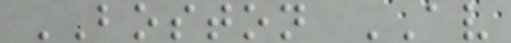BOSTON AV
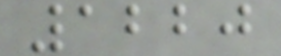1220
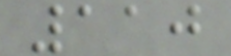110
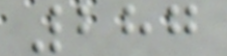287
